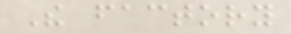The factory
